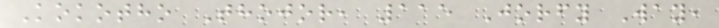Kokotho Thojor, 115 Jorfy Way,
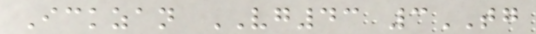Ickzan VG43 3TG
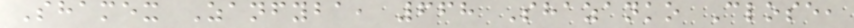Shamex Zanfyba, 668 Shazanko Close,
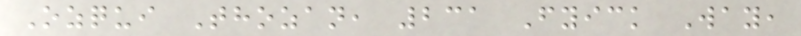Ozqui Thozan, 231 Fyick Way,
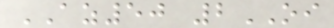AZ50 2OI
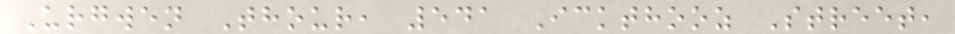Urgwen Thour, 541 Ickthooz Street,
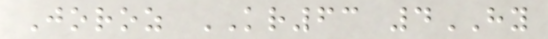Joroz KR63 4HY
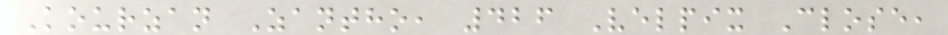Kourzan Zantho, 426 Velpix Close,
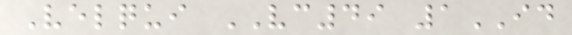Velqui VC49 1ID
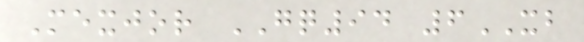Mexjor GQ94 6XB
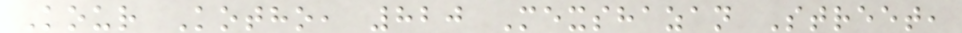Kour Kotho, 820 Mexshazan Street,
